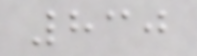830
